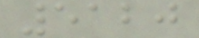5120
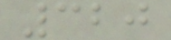320
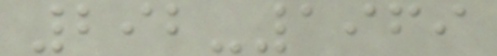292-1969
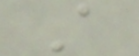A
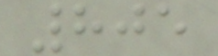805
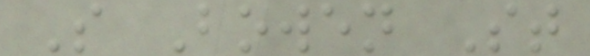S Bowen St
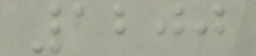1200
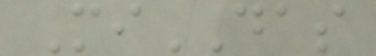MiDAS
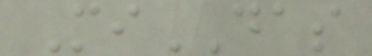MiDAS
